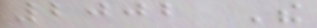2002 The
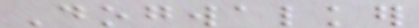Dogwalker
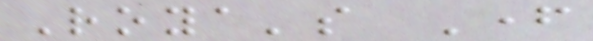Roya's Father
